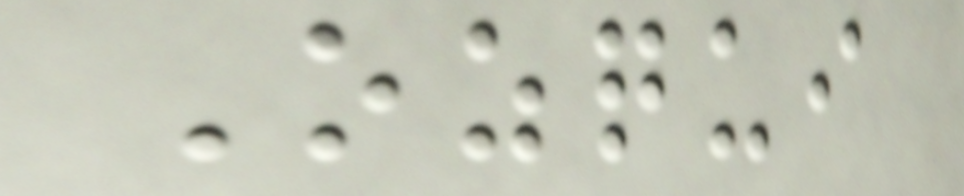Ozqui
